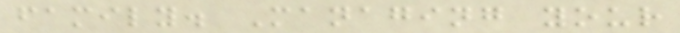family. Managing your
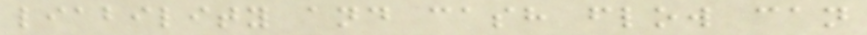liability and cash flow can
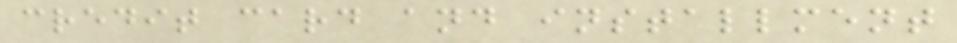credit card and installment
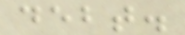debt.
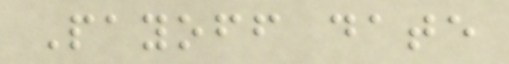Payoff date
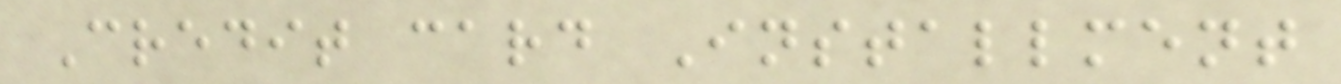Credit card Installment
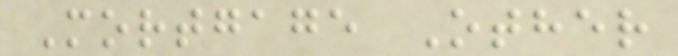Mortgage Other
